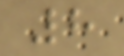8
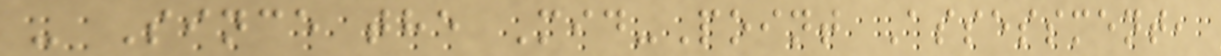- Since the Mid-Point Assessment,
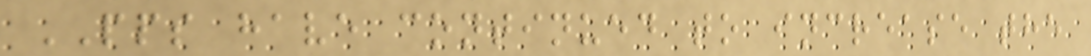PPS have continued to increase the
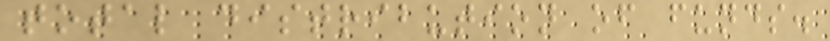total distribution of funds.
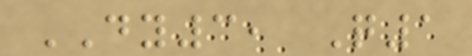DY3, Q1
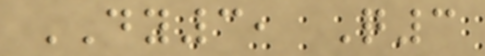DY3, Q3
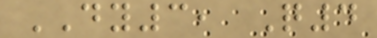DY3, Q4
